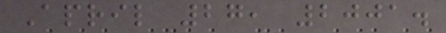April 27, 2001.
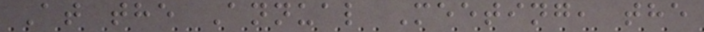At the Annual Meeting, the
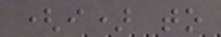(i) to
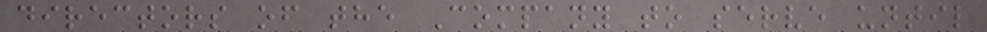directors of the Company to serve until
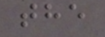the
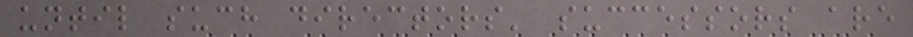until such directors' successors are
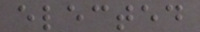elected
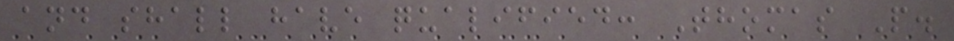and shall have qualified: Thomas P.
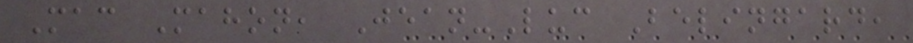Mac Mahon, Jean-Luc Belingard,
